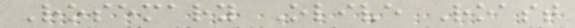Rosemary Olive Roast
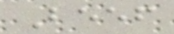Beef
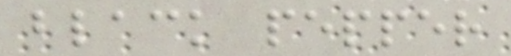black pepper
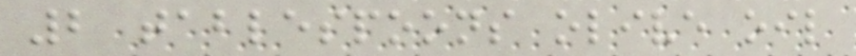2 tablespoons olive oil
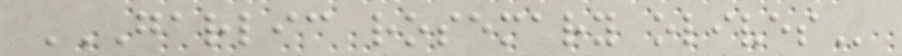GARLIC ROSEMARY OLIVES
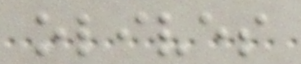olives
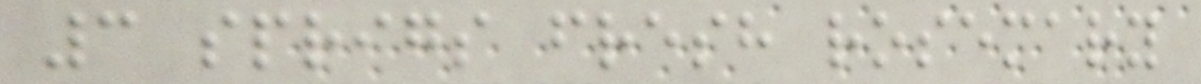3 sprigs fresh rosemary
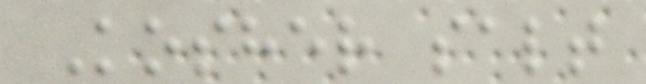Kosher salt
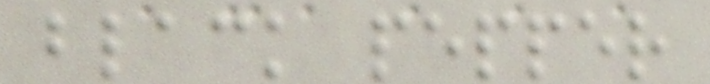black pepper
